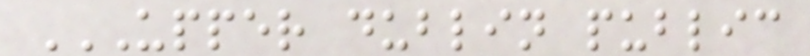UPPER DUBLIN PUBLIC
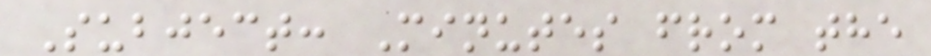Subject: Minutes from the
